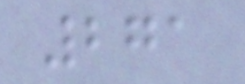271
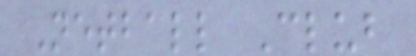Netball Club
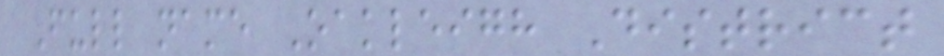Full name Oakleigh District
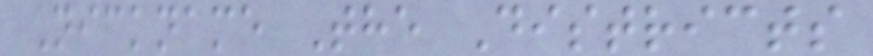Nickname The Districts
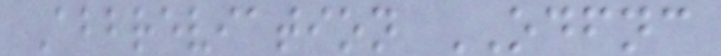Abbreviation ODFNC
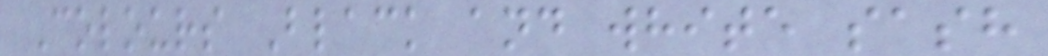Colours Black and white sash
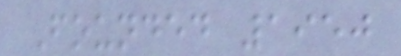Founded 1950
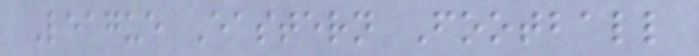League Eastern Football
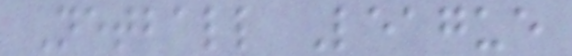Netball League
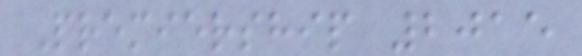Premiership 2015
